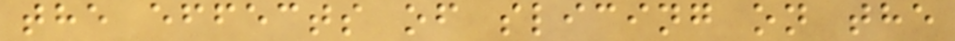the effects of slicing on the
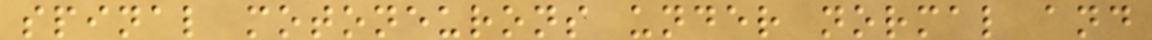spinal motoneurons under normal and
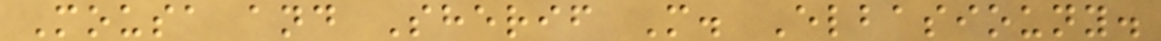Mousa and Sherif M. Elbasiouny.
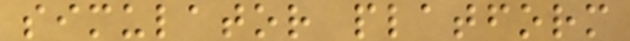simulator platform
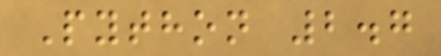Python 2.7
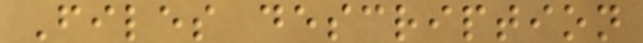Files description
